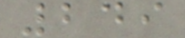249
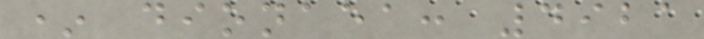* dionaea: 4921
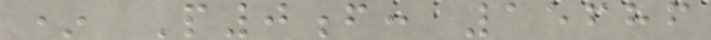* P0f: 15686
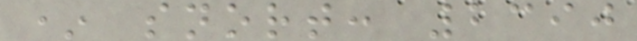* snort: 2390
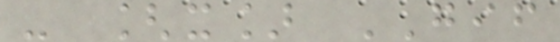- [x] GIF
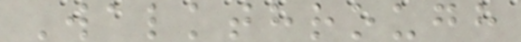Walkthrough
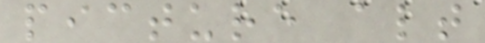picture alt
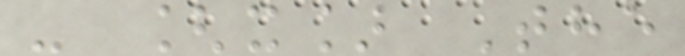- [x] The
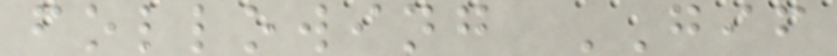following GIF
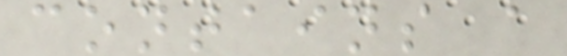contains a
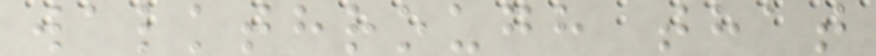walkthrough that
